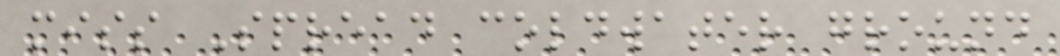miss Spread coldwater ground
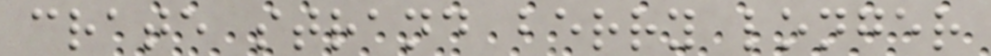crate strand berry longer
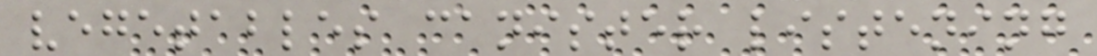vegetables canister listening
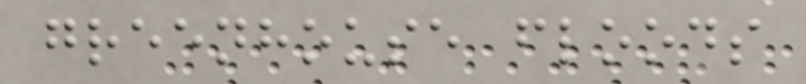greenhouse floods
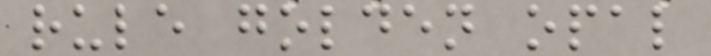rule golden opal
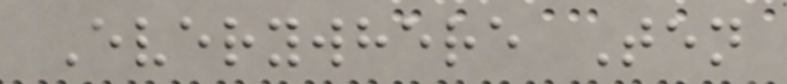Everywhere Ten
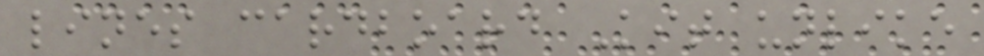lines cardboard Kit unlike
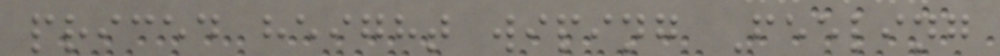priced height wiping Feeling
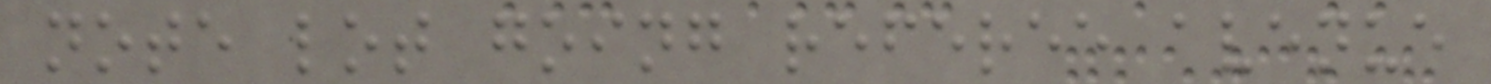note lot going referee avenue
